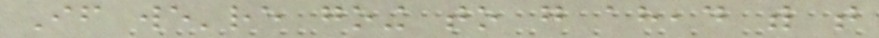If we're going to go ahead with that
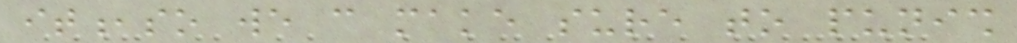it,so we can make sure to punish
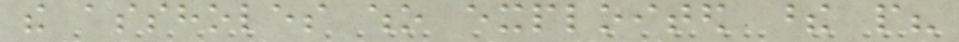the assholes who exploited these people?
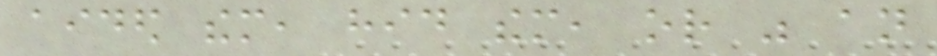aided them, hid them, or was an
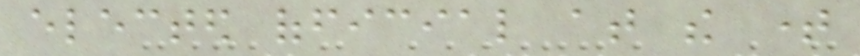elected official at the time
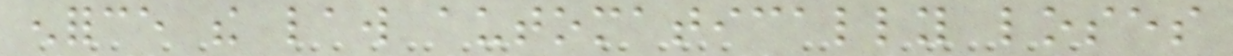enforce the law automatically loses
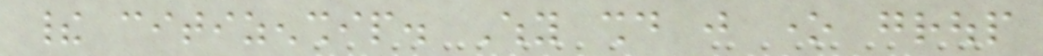their citizenship. Why should just one group
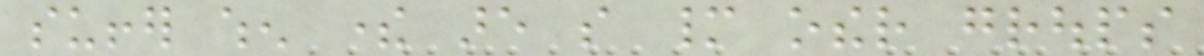suffer when there are so many other groups
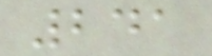241
